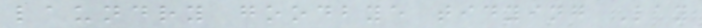laundry goodbye tidying Lay
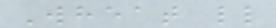Wheat ll
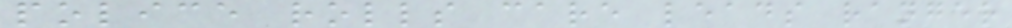police rolls care leads ranger
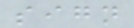sign
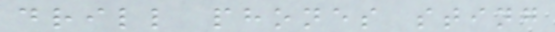drill phones sting
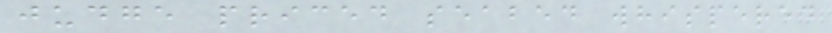judge priced seabed whispered
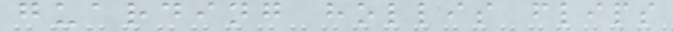guarding hollis flips
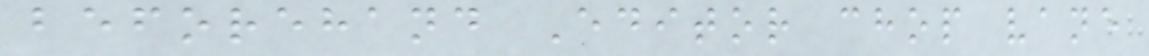beforehand Editor chop vane
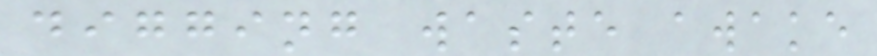digging waste awake
